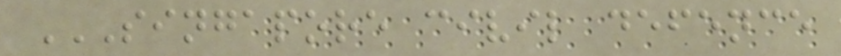SINGAPORE CIVIL DEFENCE
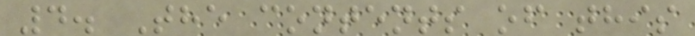4. The contents of this
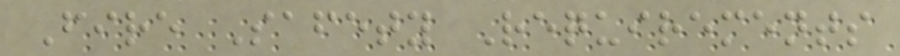Fire Safety Requirements
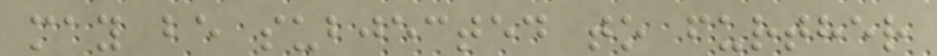may be subjected to further
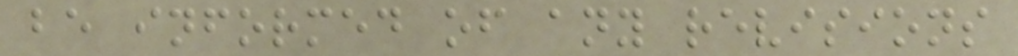be informed of any revisions
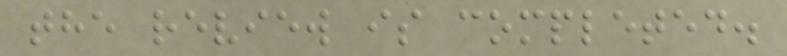the review is completed.
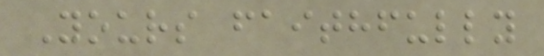Yours faithfully
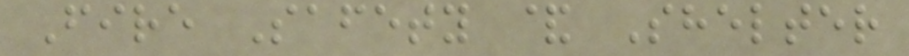Fire Safety & Shelter
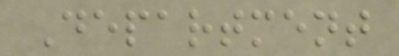Department
